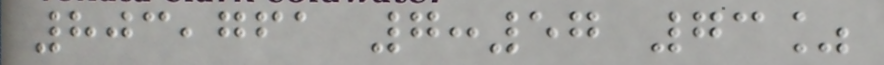803,761 7:57 73%
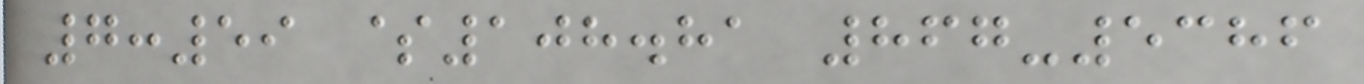7:59 $108.81 867-5386
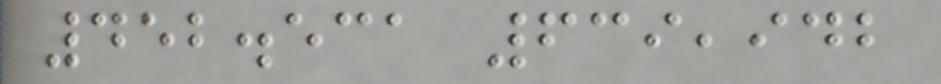452.531 639,942
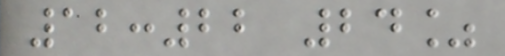12:22 24%
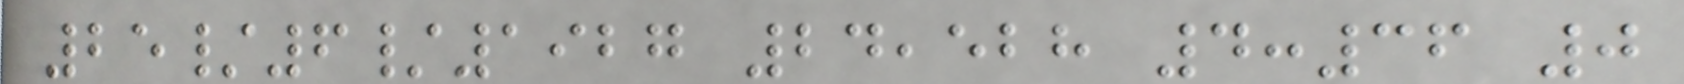25/6/1927 24,528 4:36 0
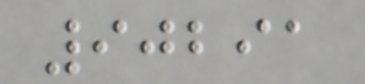90291
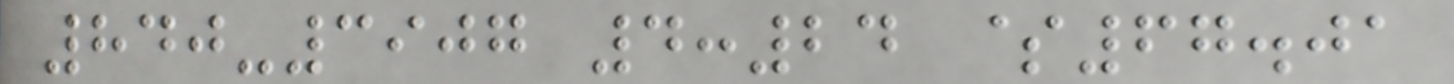840-3907 4:24 $67.01
